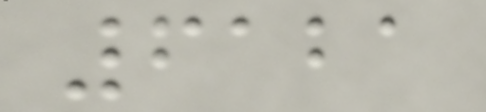6121
